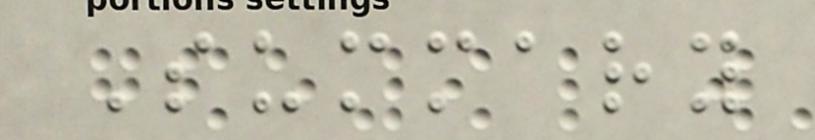Summary
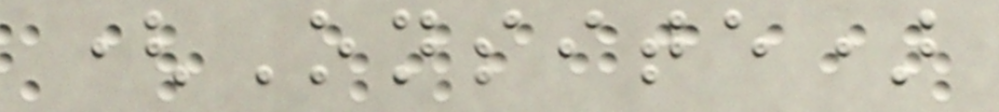(Onsite)
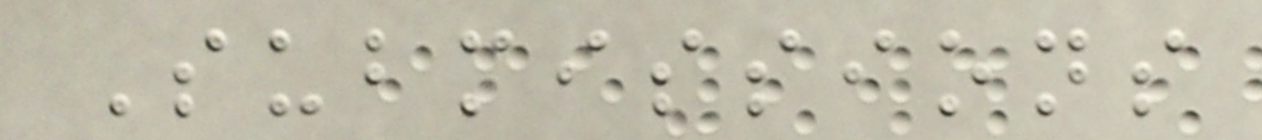Submissions
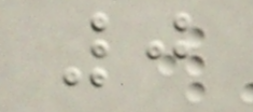0
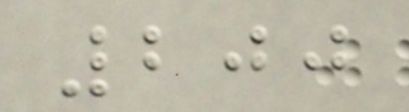200
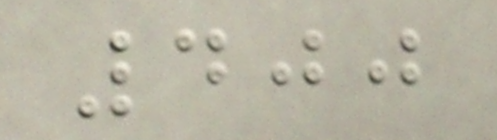400
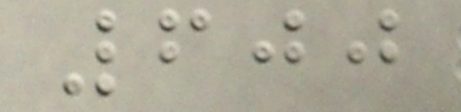600
